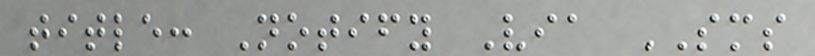title: Notify Via SMS
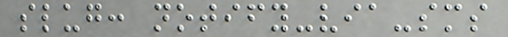slug: notify-via-sms
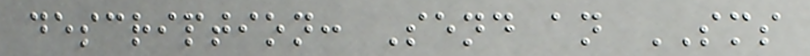description: Send an SMS
